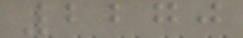2270
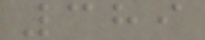389
